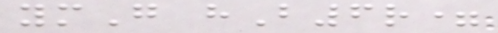ymG hB6r=
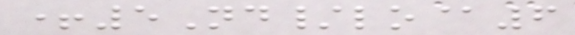+5Nd/lo@6
